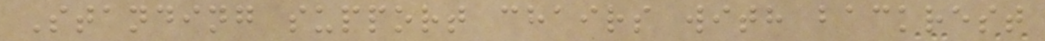Standing support chairs with backrest
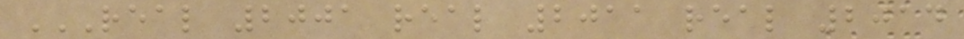REAL 2001 REAL 2011 REAL 2014
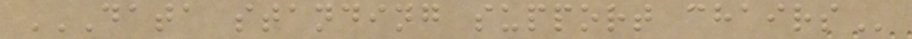DATA STANDING SUPPORT CHAIRS
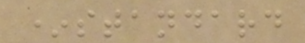*standard
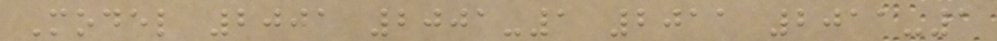Model 2001 2001-1 2011 2011-1
